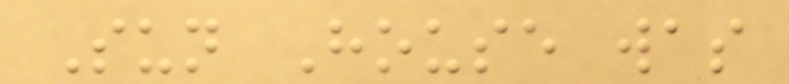Sun House was
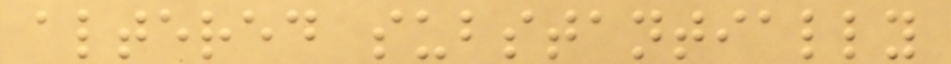altered substantially
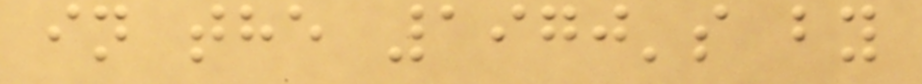in the 1970's by
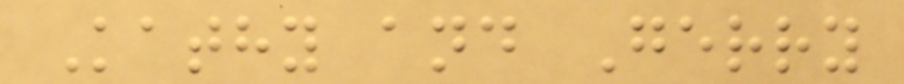Kathy and Gerry
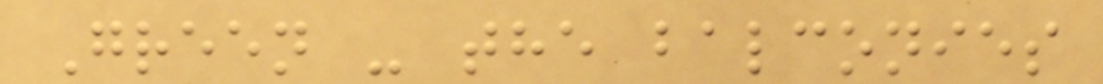Green - the balconies
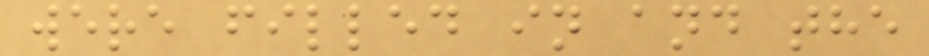were filled in and the
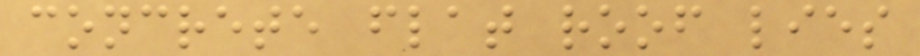concrete flat roof lies
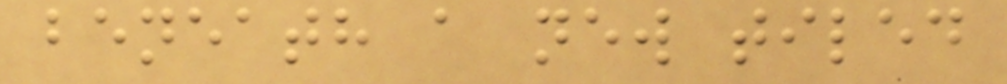beneath a new tiled
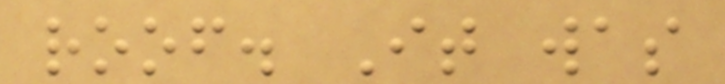roof. It was
